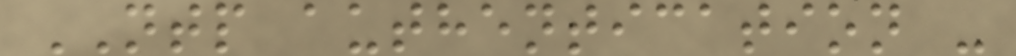NTP authentication -
